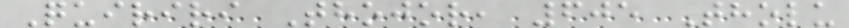Quiriri Thojor, 605 Tholu
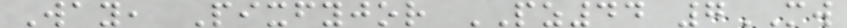Way, Pixfyjor PZ44 7MW
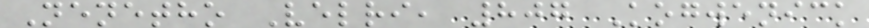Nenetho Velri, 807 Kogwenick
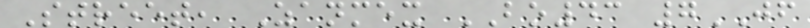Street, Zanmex BO43 7JF
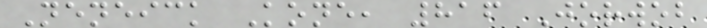Neneick Kone, 816 Jorwob
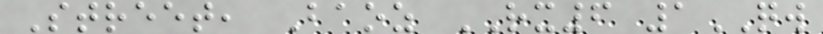Street, Baoz RX6 1QW
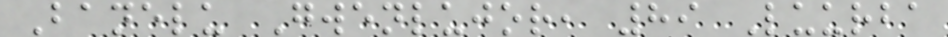Banelu Gwenlujor, 89 Luurba
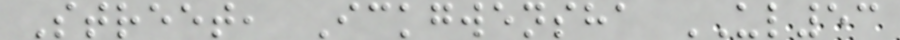Street, Ickgwensha UL53
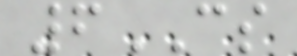6CS
